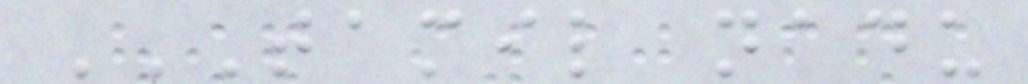TAMIL NADU
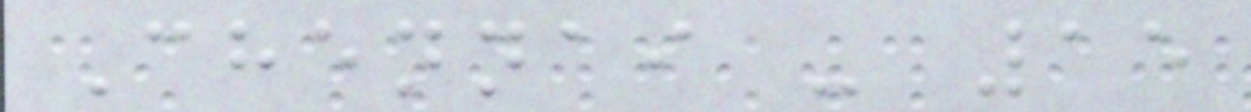Chennai - 15
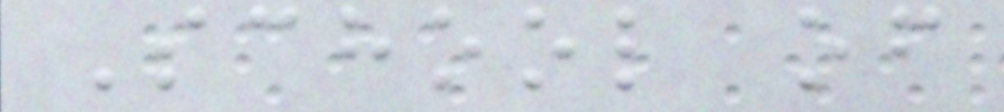School of
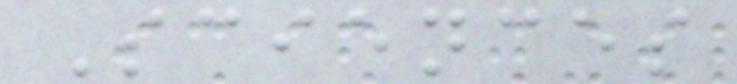Sciences
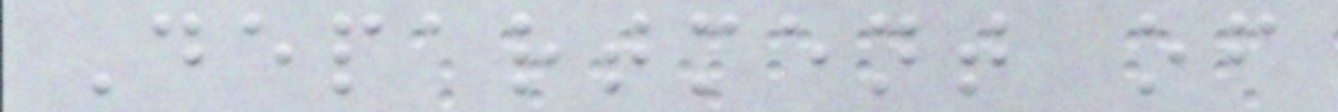Department of
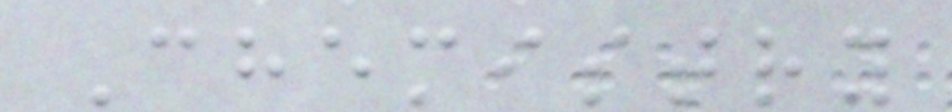Chemistry
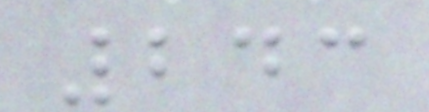243
